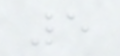5
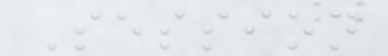Session
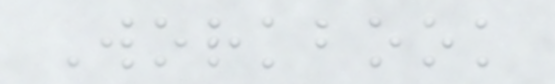Workbook
